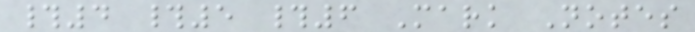#4 #5 #6 Mark Notes
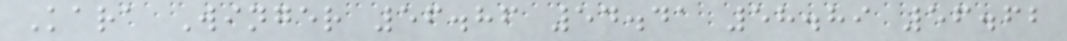Kara Winger 56.86 54.41 58.89 56.62
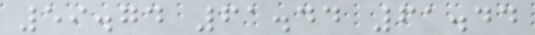59.74 61.44 61.44
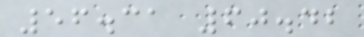56.31 60.42
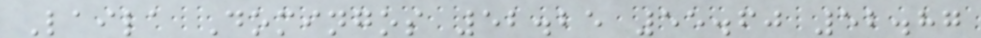Laila Domingos 52.25 55.60 52.87
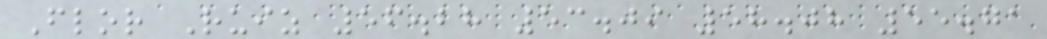Flor Ruiz 56.28 53.09 58.08 55.71
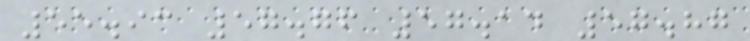55.93 57.76 57.14 57.87
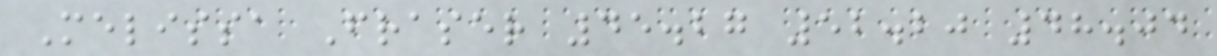Melissa Fraser 45.27 52.20 48.04
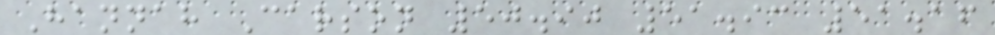Hannah Carson 50.90 51.93 51.16
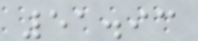51.93
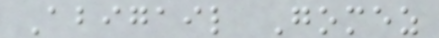Abigail Gomez
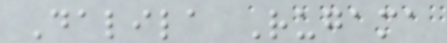Dalila Rugama
